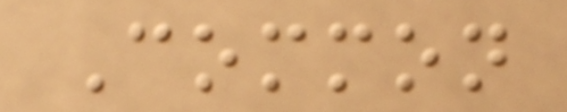Common
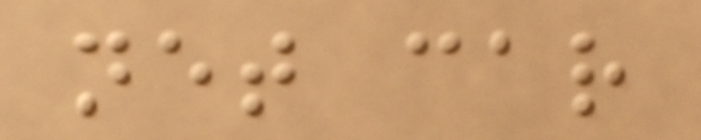net car
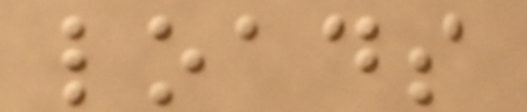loads
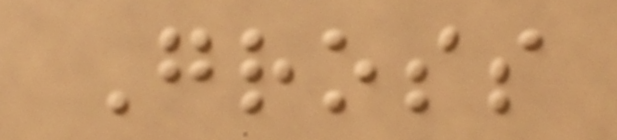Gross
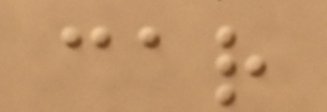car
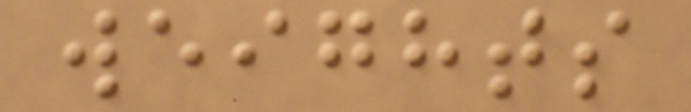weights
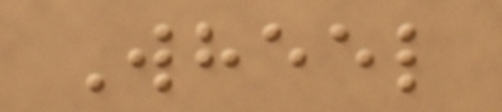Wheel
